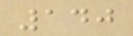140
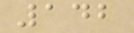142
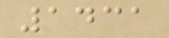1431
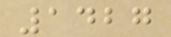1427
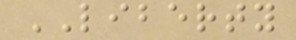LIBERTY
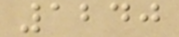1240
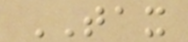TAX
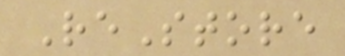ReStore
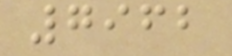7962
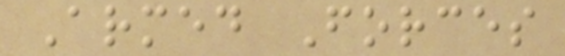Armed Forces
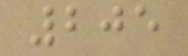205
